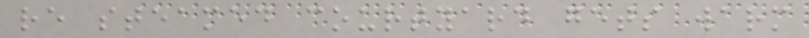re steamed courtyard gets warm
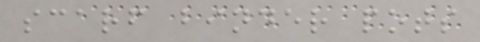scarf binder pots
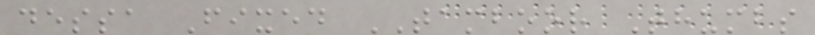dessa Fixed TAMBOOR Thumbs
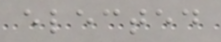elected
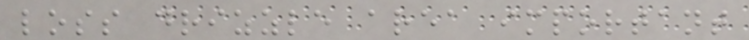loss drizzle area important
